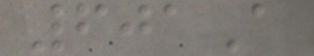601A
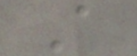A
